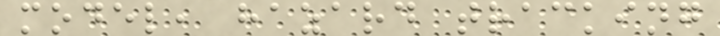model, hazard tracking
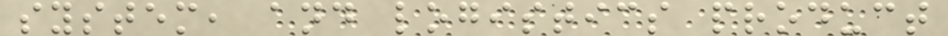system, and logistics product
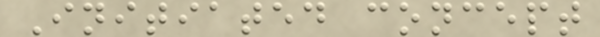Initiated concept
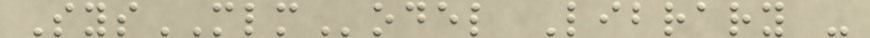SysMLModel Library -
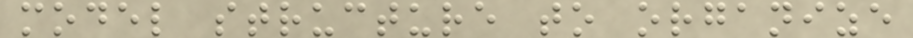model structure to organize
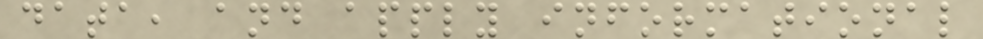data, and apply informational
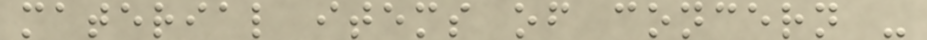material items of concern -
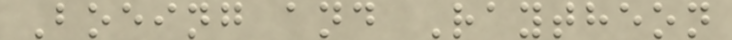Boeing and Raytheon
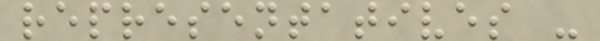representatives -
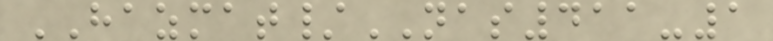HAZMAT/NAS411-1
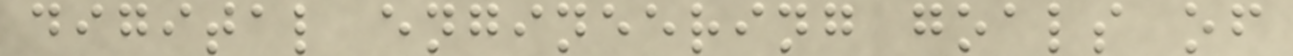digital engineering goals of
